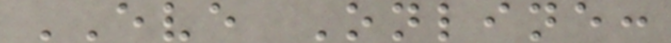EVE Online:
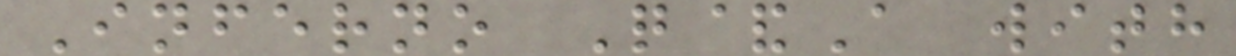Inferno Q&A with
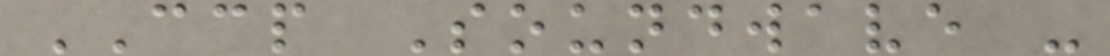CCP Soundwave -
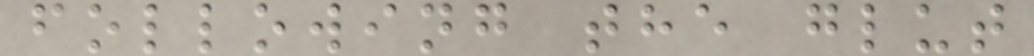following the glut
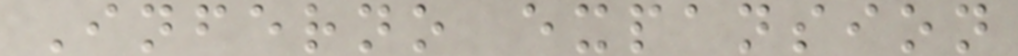Inferno expansion
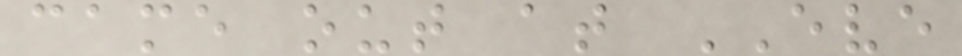came out at EVE
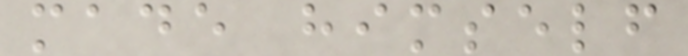made himself
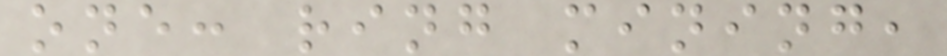one: ring mining,
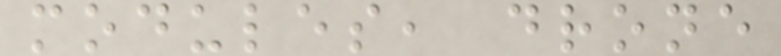modules, drone
